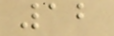12
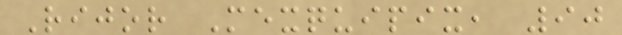Rijor Mexquipix, 90
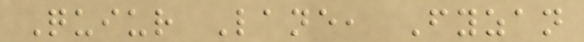Quiur Lane, Fyzan
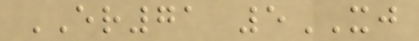ER71 5XJ
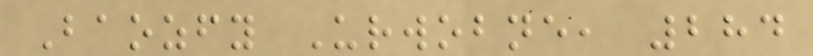Baozfy Urwobne, 284
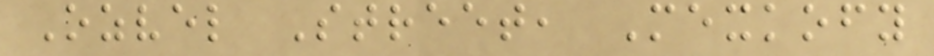Ozvel Street, Mexkofy
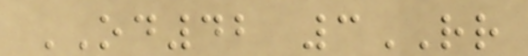OD42 3RR
